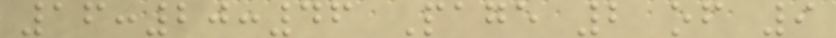16:20:46 Page 2 of 9
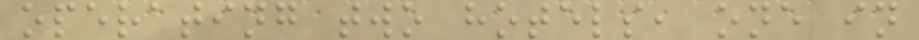operating two hotels, one in
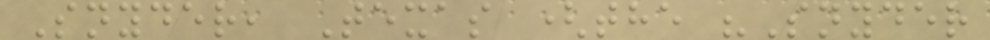Snyder, Texas (the "Snyder
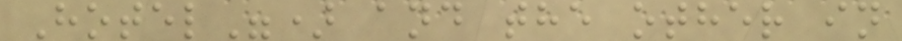Hotel") and the other in
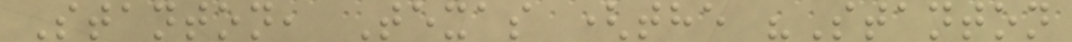Stanton, Texas (the "Stanton
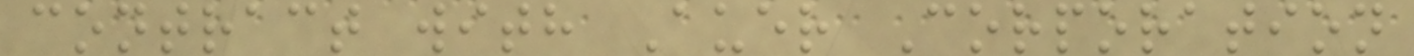contract with Auer Corporation
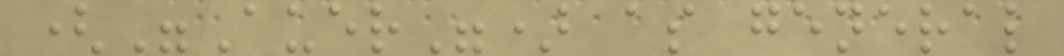("Auer") as general
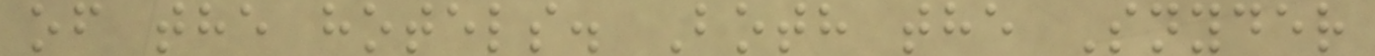of the hotels. Both the Snyder
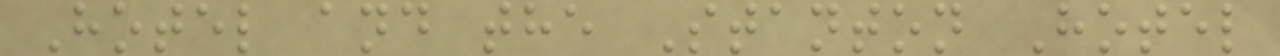Hotel and the Stanton Hotel
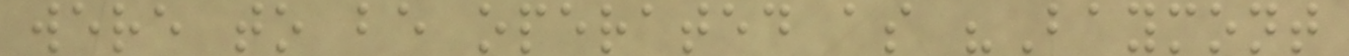were to be operated as "Baymont
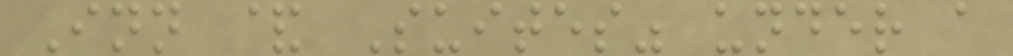Inn & Suites" under a
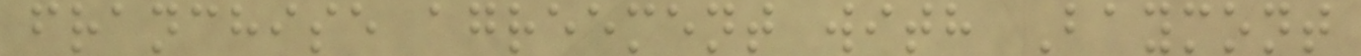franchise agreement with Baymont
